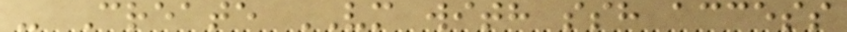- Create VM with ssh access
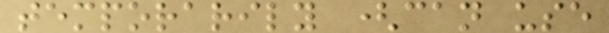temporarily (can use
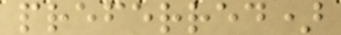preferred)
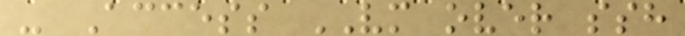- Access VM over ssh
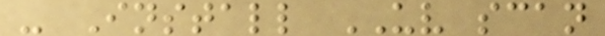- Install UV scan
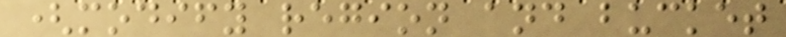(modify region and bucket
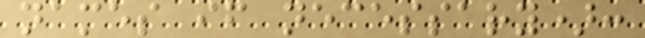names if necessary):
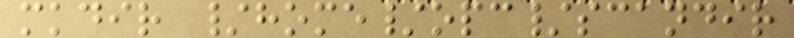mkdir /home/opc/scandir
